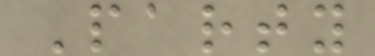Party
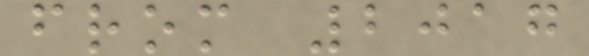from 2017
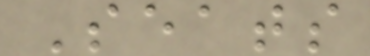Seats
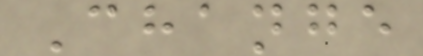Change
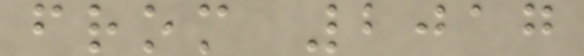from 2017
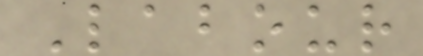Labour
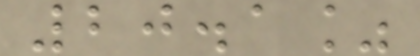20.1%
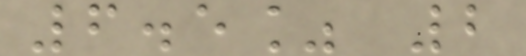6.5% 2
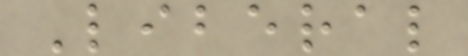Liberal
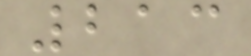213
